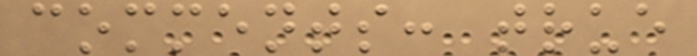comments: true
